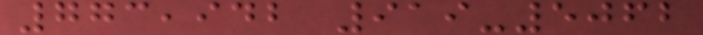773,942 919-5062
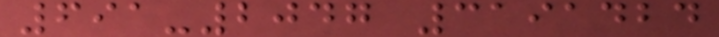691-2047 3191424
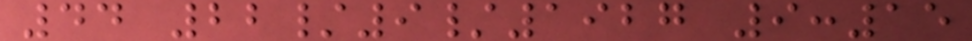44 22/9/1927 9:15
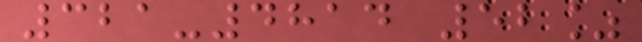321-4814 52%
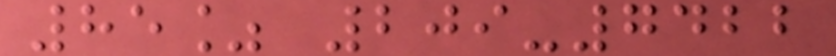85% 209-7422
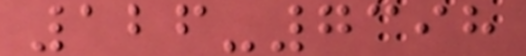126-7398
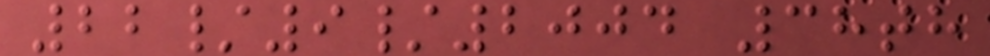22/9/2004 38th
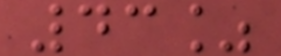43%
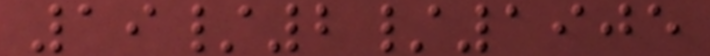19/2/1905
